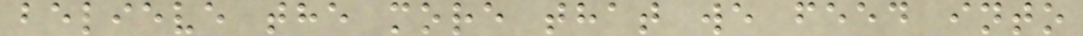believe the more that we feed into
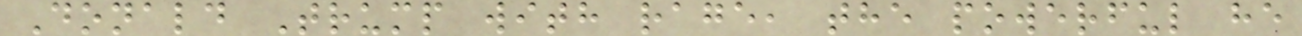Donald Trump with rage, the powerful he
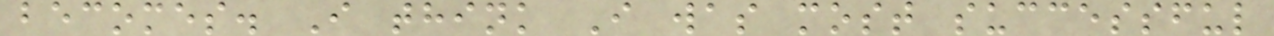becomes. I think I was most successful
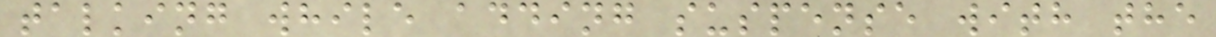talking while adding suspense with the
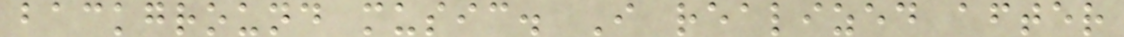background music. I realized after
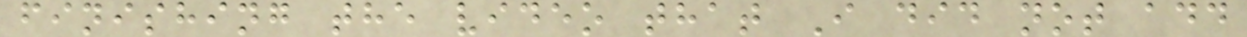finishing the video that I did not add
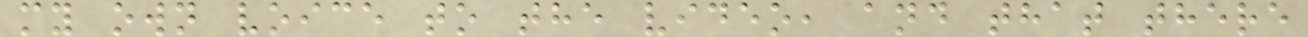my own voice to the video, and that there
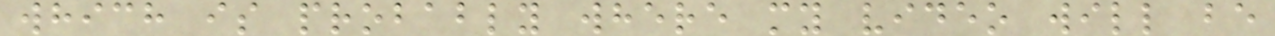which is probably where my video will be
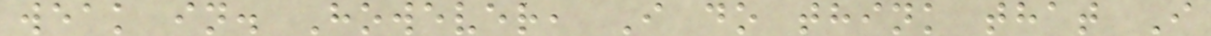weak in. However, I do think that I
